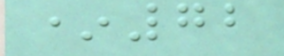*72
